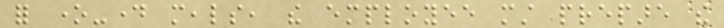for one-day meals, the employee must prepare the
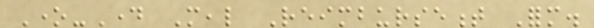One-Day Meal Reimbursement Form.
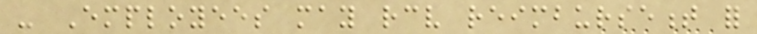- Employees may receive reimbursement for
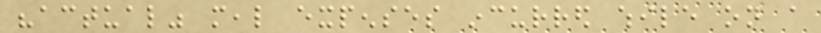"actual" meal expenses incurred while on a
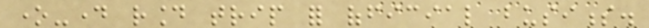one-day round trip for official business.
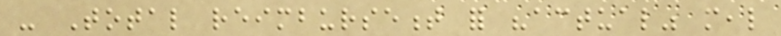- Total reimbursement for "actual" meal
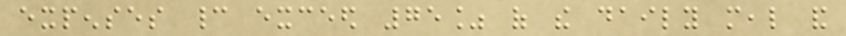expenses cannot exceed 75% of the daily meal and
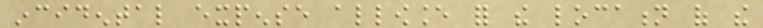incidental expense allowance for the location of the
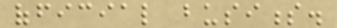official business.
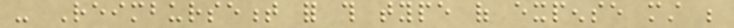- Reimbursement for this type of expense must be
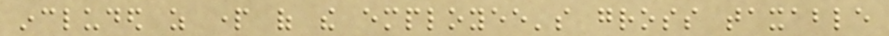included as part of the employee's gross taxable
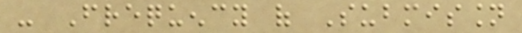- Frequency of Submission
